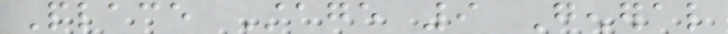Place Stage 9 General
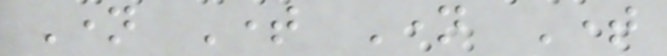Name Time Name Time
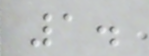1.
